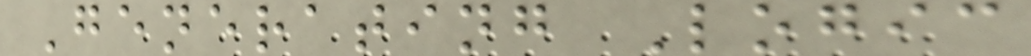Generating Logic
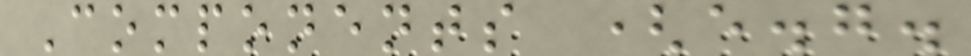Components (e.g.
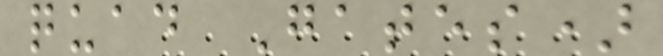quad Gates)
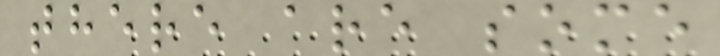there are some
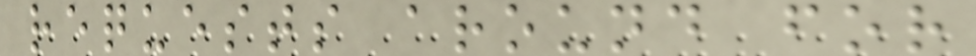requests around for
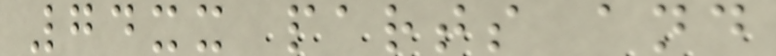74xx parts and
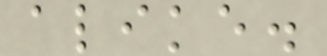alike.
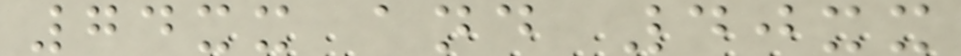74xx and 40xx
